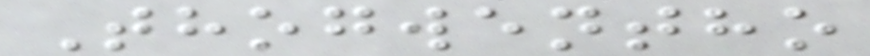Thogwentho
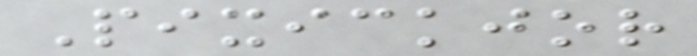Pixickjor
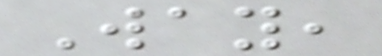Way,
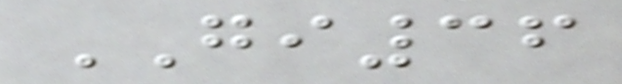GI36
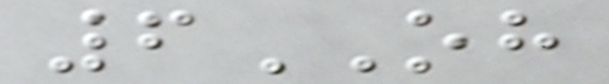6OH
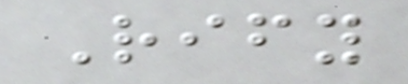Rify
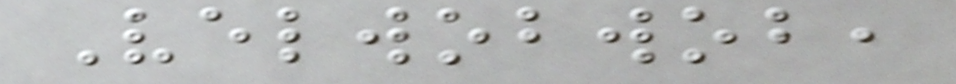Velwobwob,
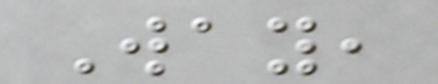Way,
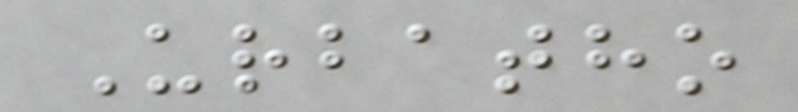Urbatho
